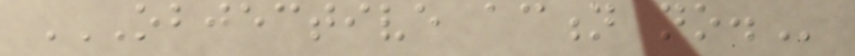OBJECTIVE ACTION NO.
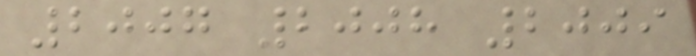2007 2008 2009
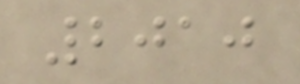2010
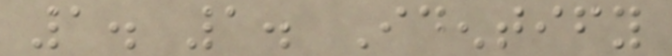1. 1. Identify
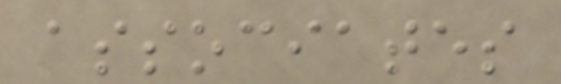associates
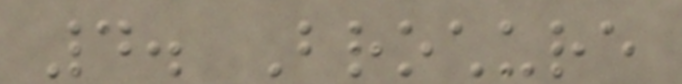4. Brochure
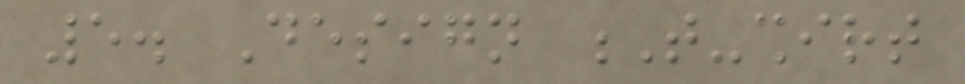5. Design T-shirt
